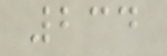234
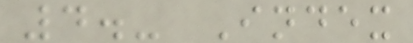4.- Index
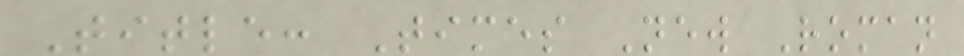Title: Times New Roman
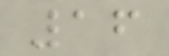16
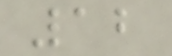12
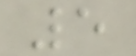5
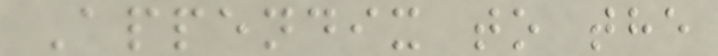Appendix to the
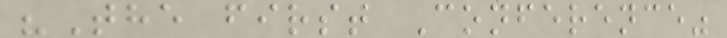"The first Conference"
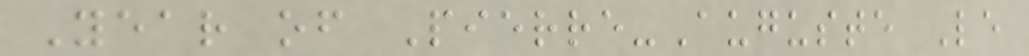Year of Pierre-Auguste Le
